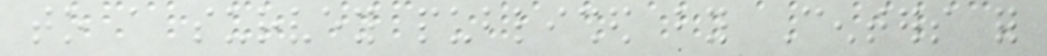to a survey published by Centers for
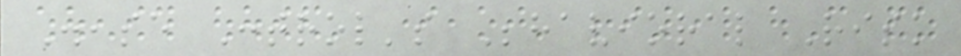Disease Control's Behavioral Risk
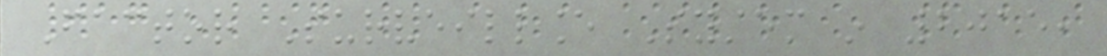Factor Surveillance System in 2015,
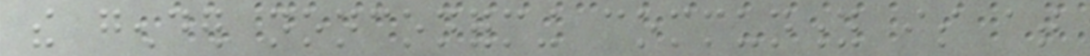the gender nonconforming community is at
